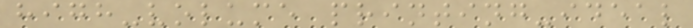high-volume printing-ideal
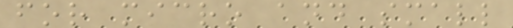for micro and small
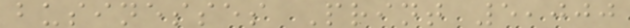businesses Print 5,000
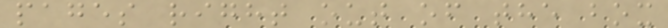pages right out of the box
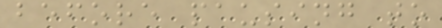before pausing to
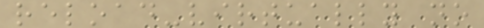reload-virtually no
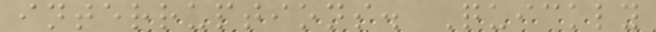interruptions. Quickly
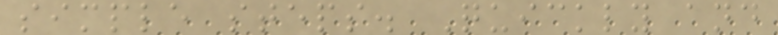simple steps. Quickly and
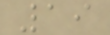19
